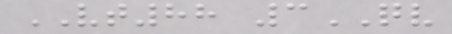VT88 3QV
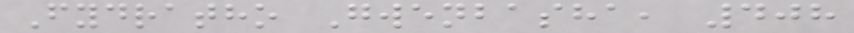Fydratho Gwenbasha, 408
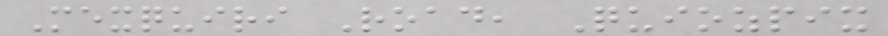Mexquiri Road, Quiozpix
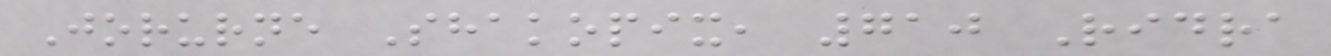Jorurne Shakopix, 710 Ridra
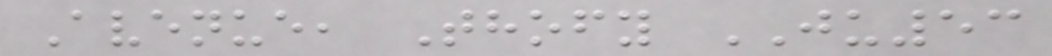Avenue, Thofy JU53
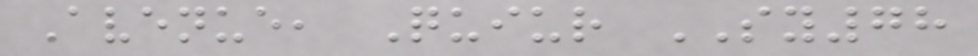Avenue, Quiur SY78
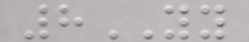8YY
